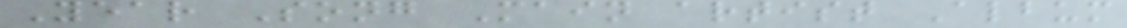Year Song Main artist Album
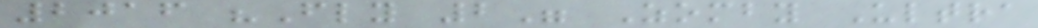2016 "Fly 2" Zomby Ultra
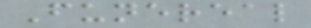Funereal
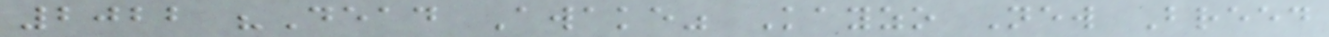2022 "Dead Awake" Kayzo New Breed
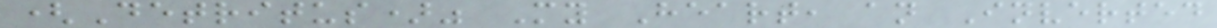(Detritus)" My Heart, an Inverted
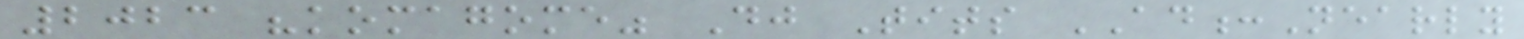2023 "komagome" Dj Tits AD:Nearly
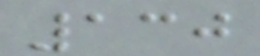130
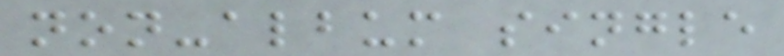non-album single
